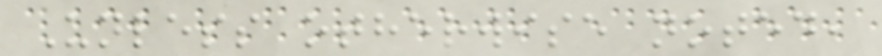Unless otherwise noted,
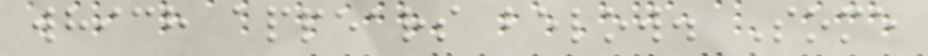which appears below. Some
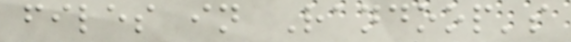files in Randoop's
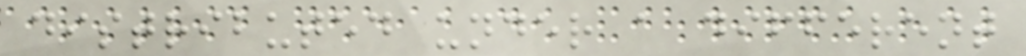distributed under a different
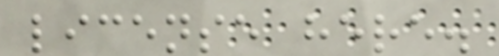license here.
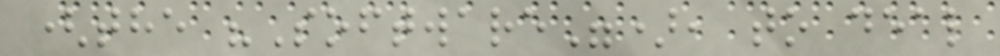(the "Software"), to deal
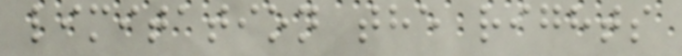limitation the rights
